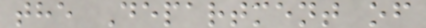the Department of
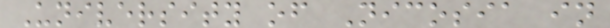University of Nicosia in
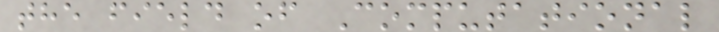the field of Computational
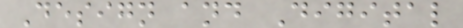Design and Digital
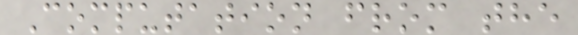Computation from the
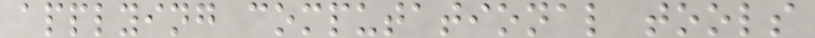applying computational tools
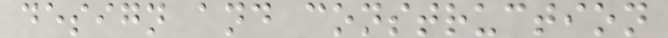design and construction
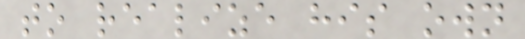to realize his own
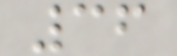36
